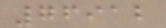76912
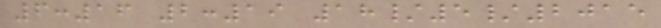6:16 2:19 18/5/2015
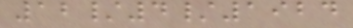12/4/1924
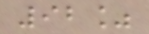92%
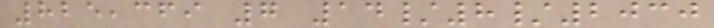825,369 7 14/8/2030
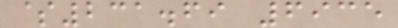$231.69 6935
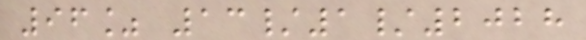96% 13/1/2028
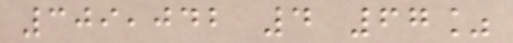309,042 4 67%
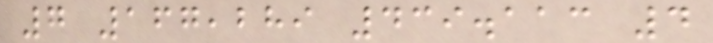7 167,289 439.113 4
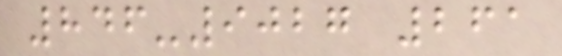846-9027 261
